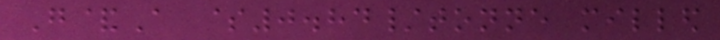G&A $0.84/tonne milled
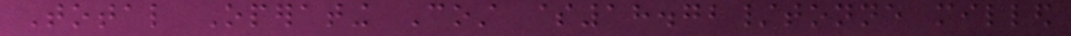Total Operating Cost $18.72/tonne milled
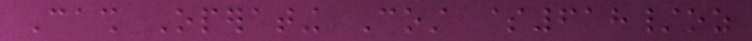Cash Operating Cost $618/oz
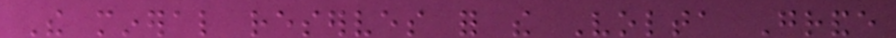The mineral reserves for the Volta Grande
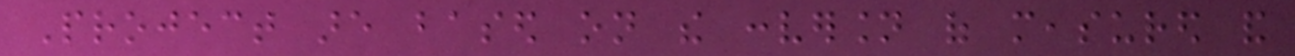Project are based on the conversion of measured and
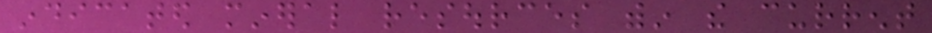indicated mineral resources within the current
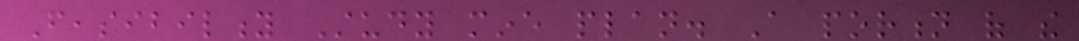Feasibility Study mine plan. A portion of the
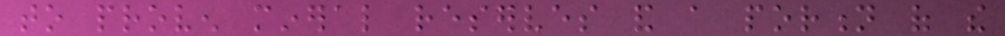to proven mineral reserves and a portion of the
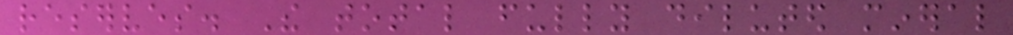reserves. The total fully diluted mineral
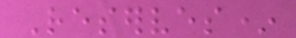Reserves*
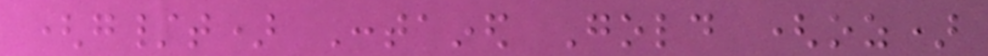(g/t) Contained Gold (oz)
